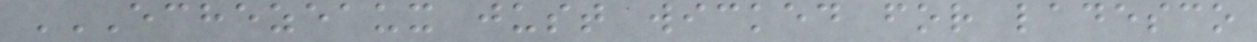ECHEZEAUX JUST WICKED FOR LADESCO
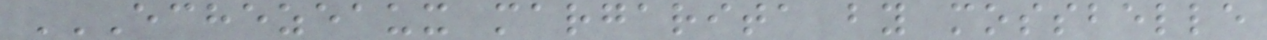ECHEZEAUX MARGARITA BY MOSSBELLE
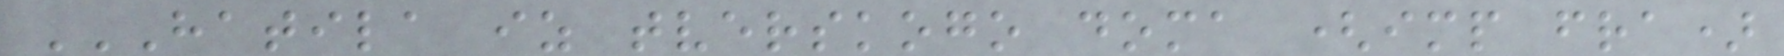HATILA IZ TVERSKOGO DOMA (IMP FRA)
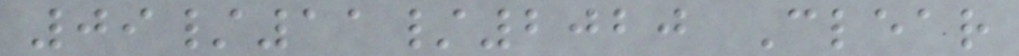09/11/2020 Clear
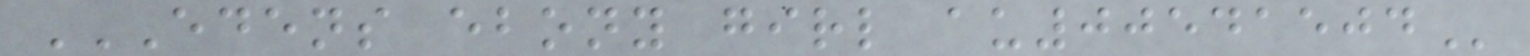EDENS EBONY GIRL AU00541504
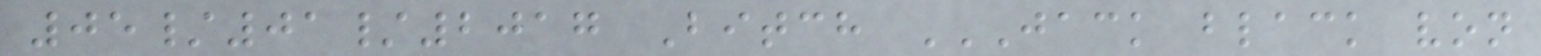05/01/2017 Bitch JACK BLACK VON
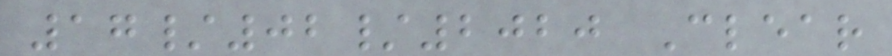17/02/2020 Clear
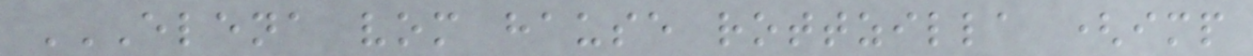ELENA VOM HAUSE ROTTZILLA (IMP
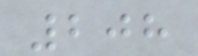208
